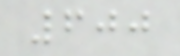600
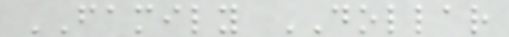FAMILY DOLLAR
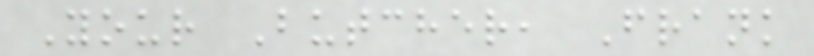Your Butcher, Frank
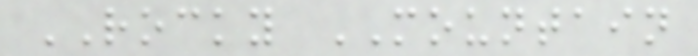ROCKY MOUNTAIN
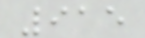915
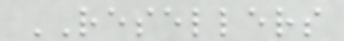RESELLERS
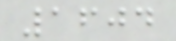1604
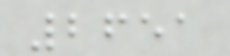2651
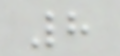8
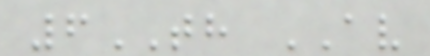6TH AV
